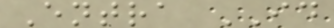Entra ID
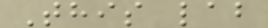This lab
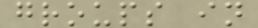groups in
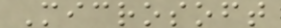Microsoft
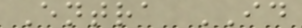Entra ID
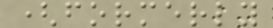(formerly
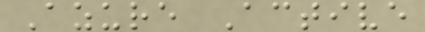Azure Active
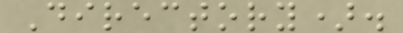Directory).
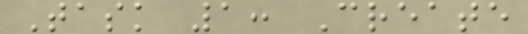Task 1: Create
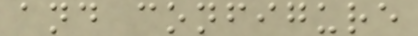and configure
